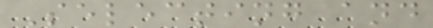Selecting and
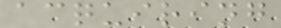acquiring
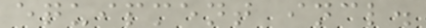equipment incl.
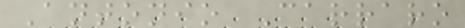Antonio Carraro
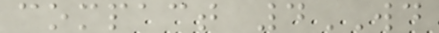compact 4WD
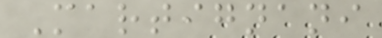Martignani
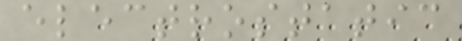electrostatic
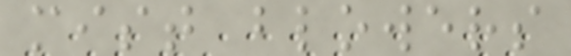mist blowers
